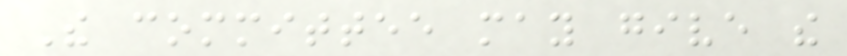The committee may give the
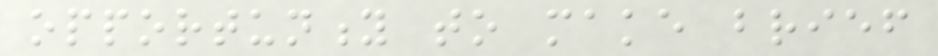opportunity to make brief
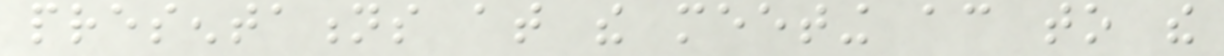presentations at the meeting according to the
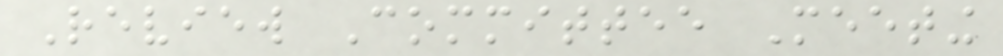Review Committee Meeting
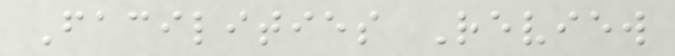Facilities Review
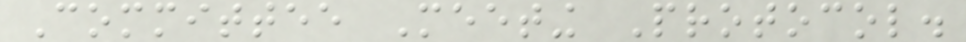Committee Meeting Protocol.
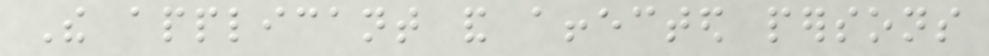The applicant and affected persons
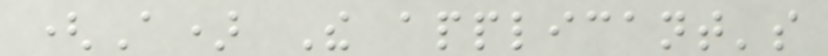(A) The applicant's
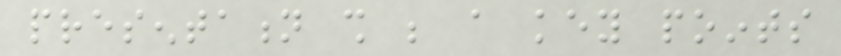presentation shall be a key points
